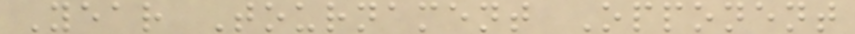Year Tournament Opponent
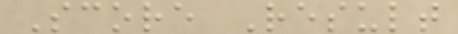Score Result
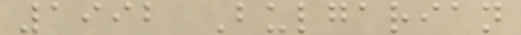1992 Bulgarian
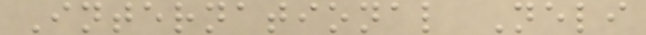International Neli
